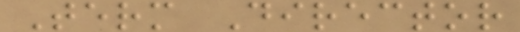Term Director
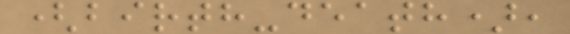(birth-death),
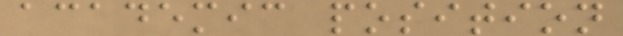academic position
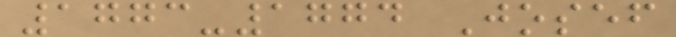1773-1774 Josef
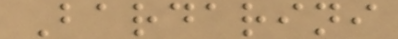Bardarini
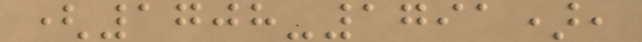(1708-1791),
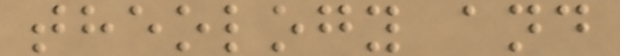theology and
